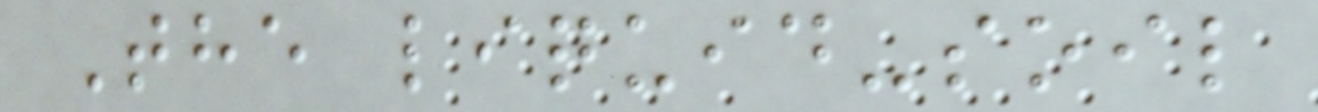The liquid-soil
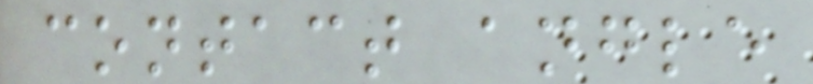contact angle
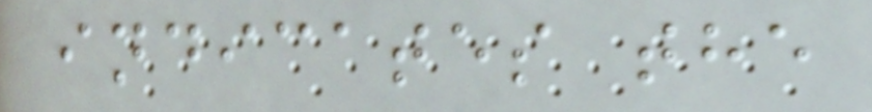indicates the
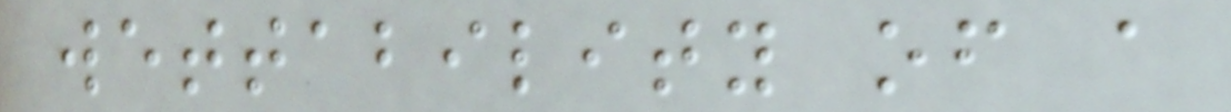wettability of a
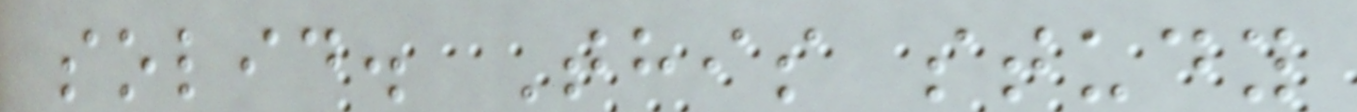solid. This study
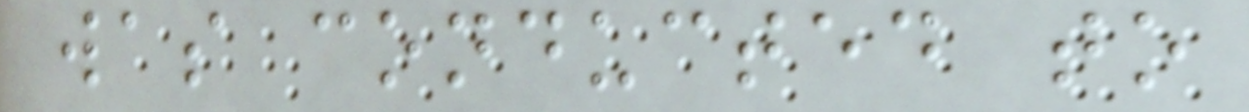was conducted to
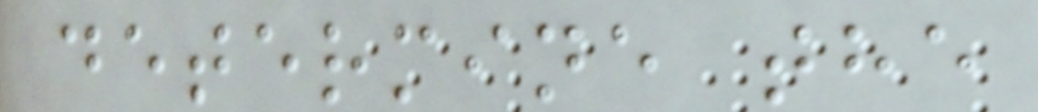determine the
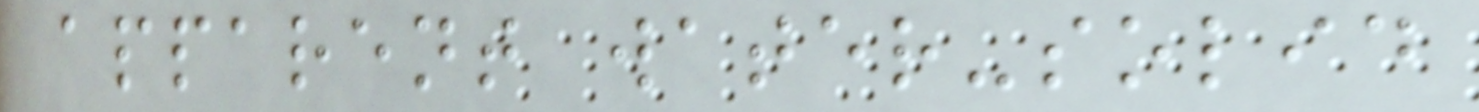apparent water-solid
